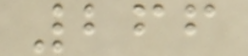266
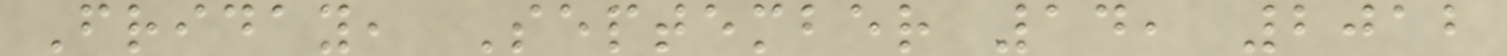Friday, September 14, 2012
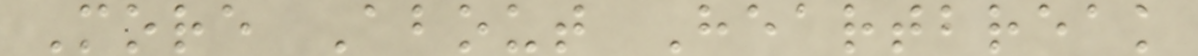More About Heartbreak
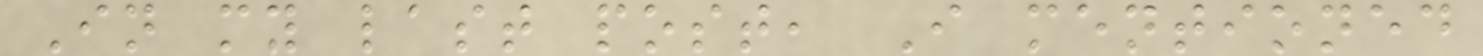In my last post, I mentioned
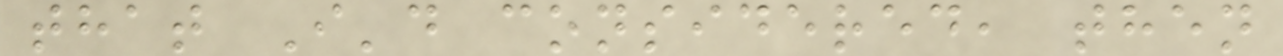that I'd considered, then
